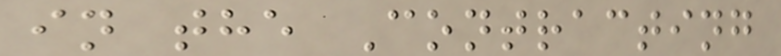in the Contracting
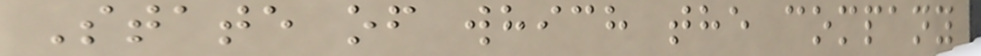State of which the company
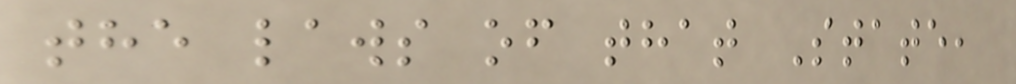the laws of that State,
